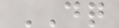DQ
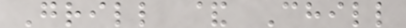Grill & Chill
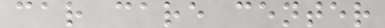car care center
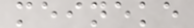meineke
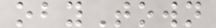obyTown
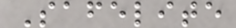Safelite
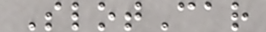SlotCar
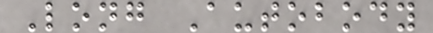Long Autobody
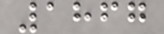1867
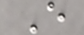E
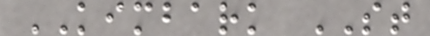KIMBARK ST
